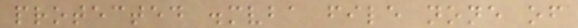protected .mvba file none of
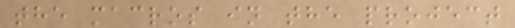the macros in the project
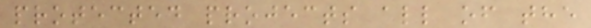protected projects all of the
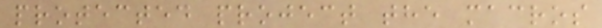protected project the macros
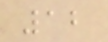12
